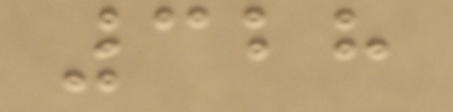328
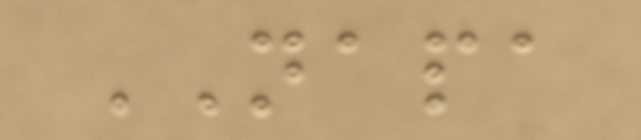NAPA
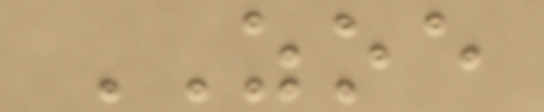ZOE
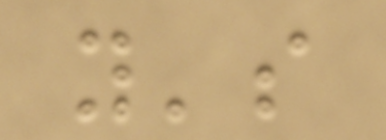y's
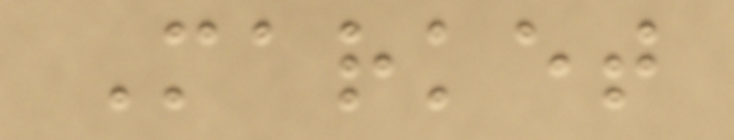Market
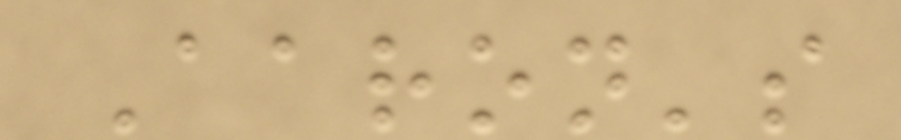Aaron's
